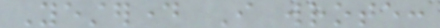Yesterday I wrote:
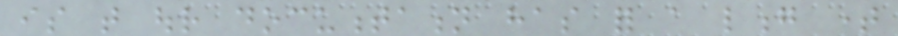is that our documentation has for a long time
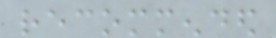recommended
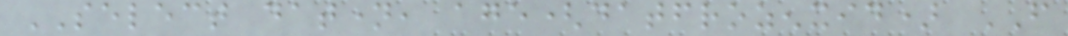SELECT datname, age(datfrozenxid) FROM
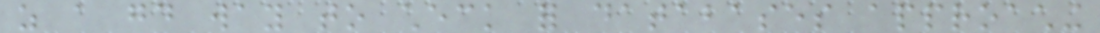as a good way to check for databases approaching
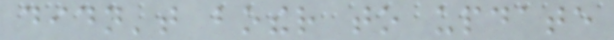didn't bother to update
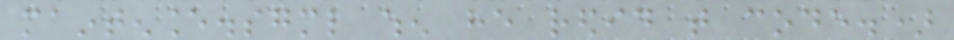maintenance.sgml when he redid that code.)
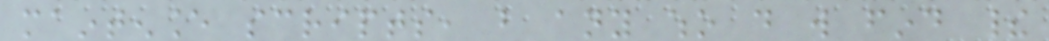maintenance scripts, but any who do will find their
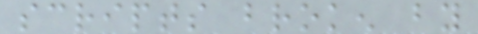scripts broken by
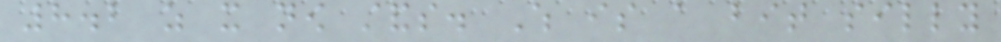8.2 as it now stands. Which is a bit silly
